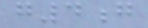g4g
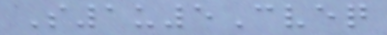S1u5Cveq
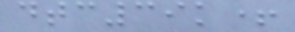dtc39k+
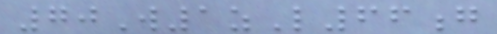70W1zL66g
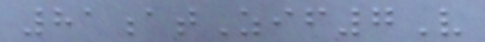81atZif7V
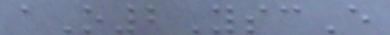aO2YscE
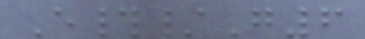E#/G6
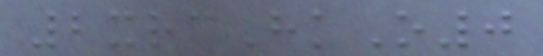2xrcHkO0
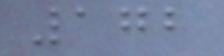172
